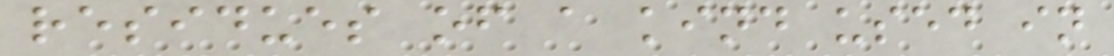residues of a kind used in
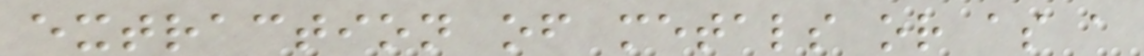extraction of metals or as a
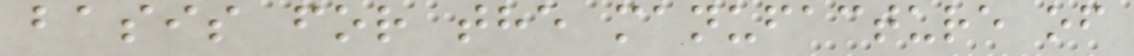basis for the manufacture of
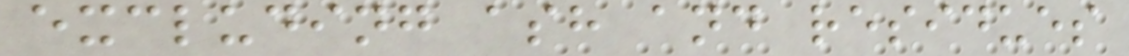excluding ash and residues
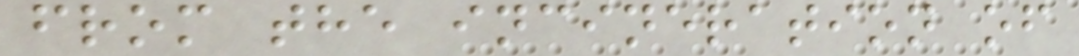from the incineration of
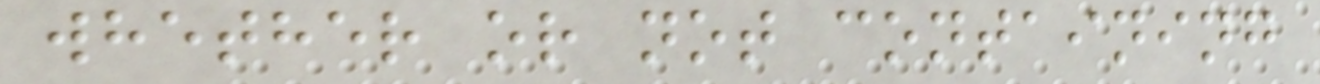whether or not containing
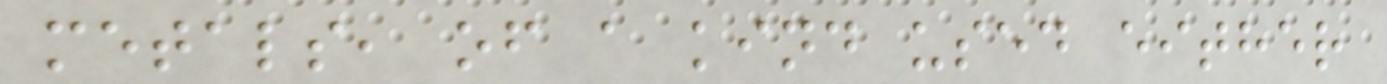metals, of a kind used either
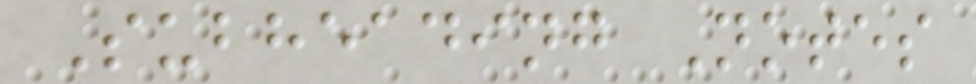Subheading Notes
